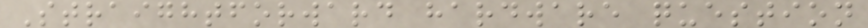Straightforward hardware question
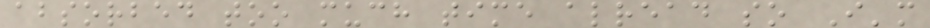absorbed too much time alread so I'm
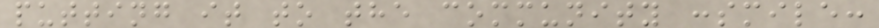putting it to the community :smile:
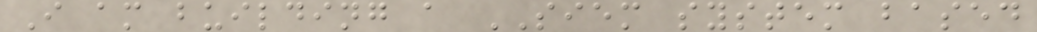I am building a SIEM system based
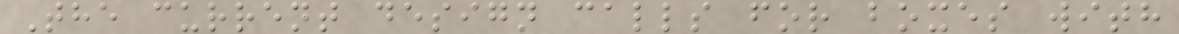The current design calls for boxes with
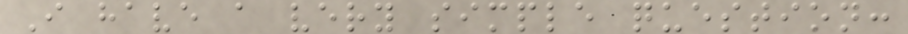I have a very simple question:
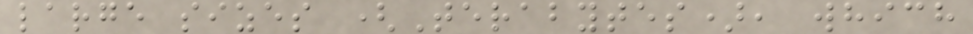large sizes (Terabytes), which
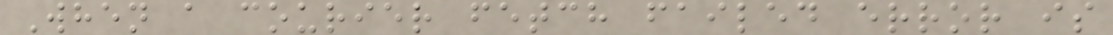When a courier fetch failed error is
